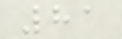81
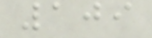109
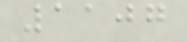1107
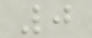0
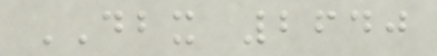DBX 2640
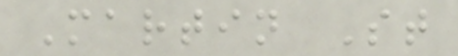Martin St
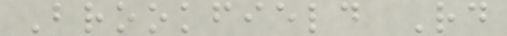Brookfield Rd
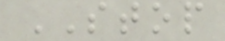STOP
